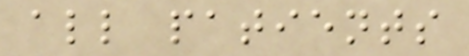all patients
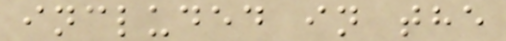included in the
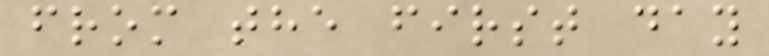from the first day
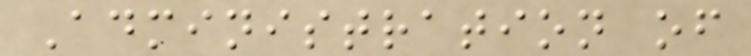Administration of
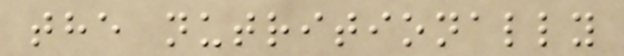the nutritionally
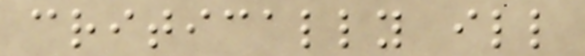critically ill
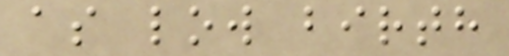as low birth
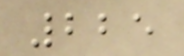225
